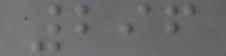296
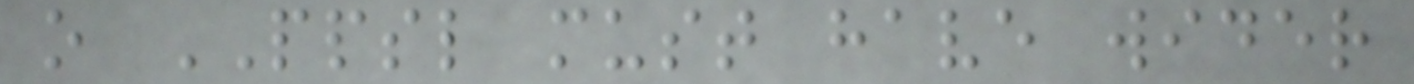o PPSL must have wider
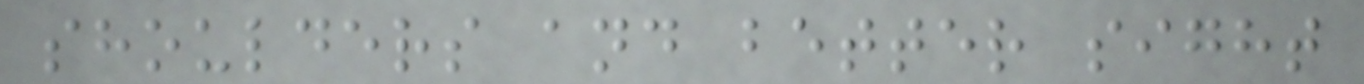shoulders and better sight
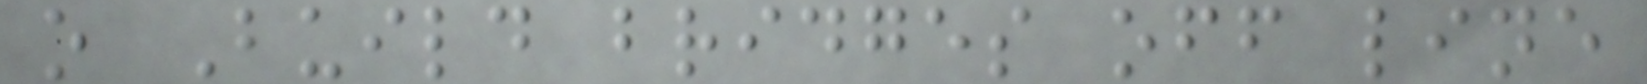o Build bridges off line
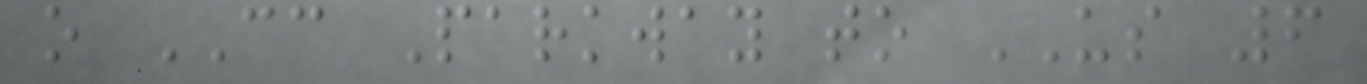o CC Parkway to US 6
